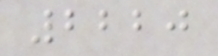2220
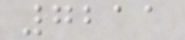7211
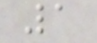1
